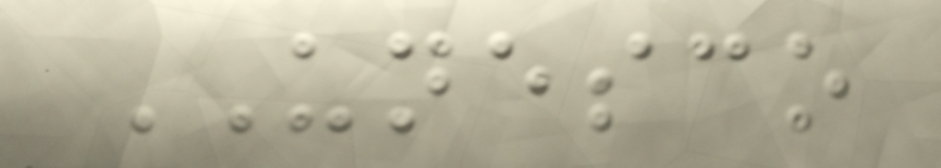UNESCO
